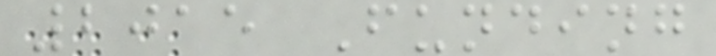2015 Funding
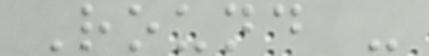Round -
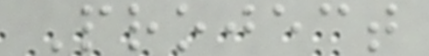Project
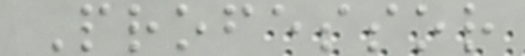Professor
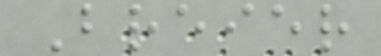Breier
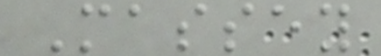Massey
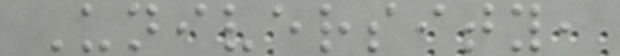University,
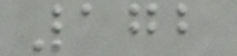172
